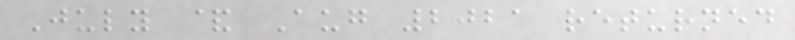July & Aug 2021 returned
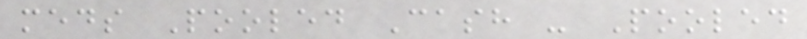meds Pooled Cash - Pooled
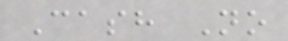Cash No
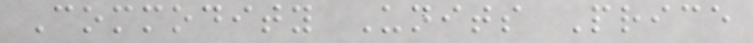Commodity Units Price
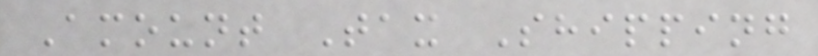Amount Tax Shipping
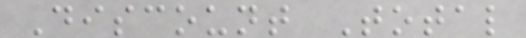Discount Total
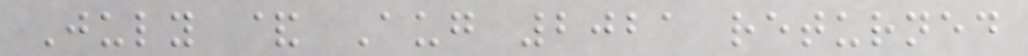July & Aug 2021 returned
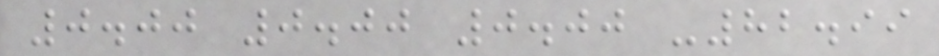0.00 0.00 0.00 -82.99
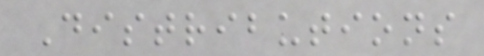Distributions
